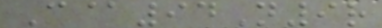C@94N9r
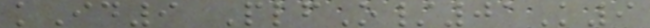kId9 PlfO/01K9
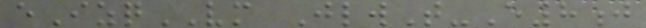eIzqVM JlwT-E8j
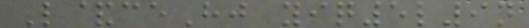L&ceHj yiq5l9n
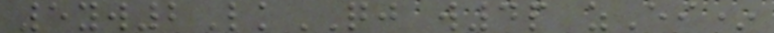5yw2LkQJ w4p zEi*
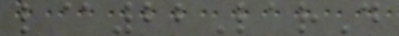l@22LarD
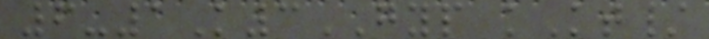6-1K3GYP kKt/
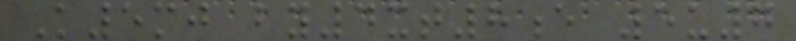K5mj by4xt8e 5u7
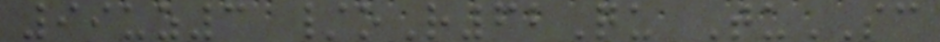99uz3 /oR62Qu TuSC
